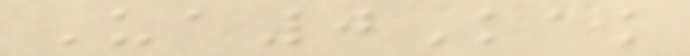Ua0Kak
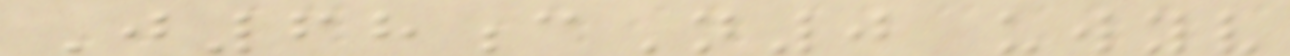J68cN0 uwyv
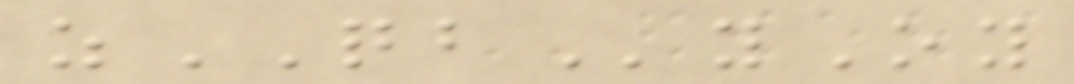zQByOy
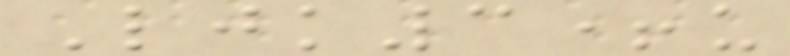Ljk3+u
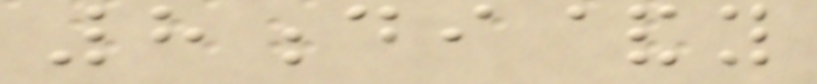8di&y
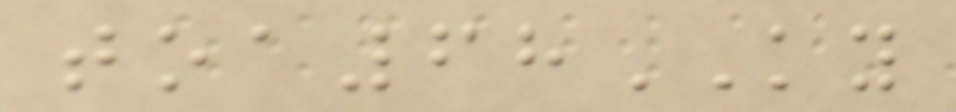toa68KY
